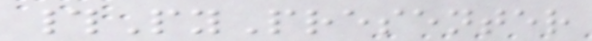#PyPresenter
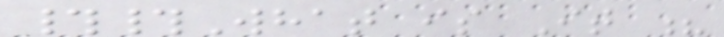##What is It ?
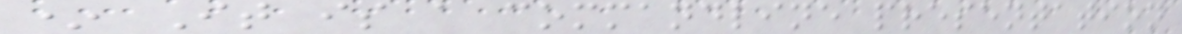* It is a commandline presentation
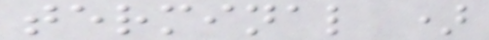terminal )
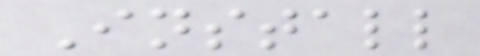Install
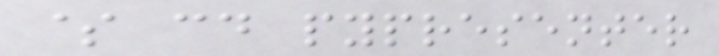$ cd pypresenter
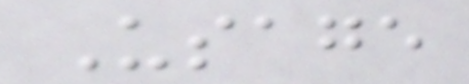Usage
